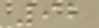92
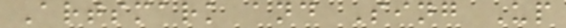Artsmark and Sing Up
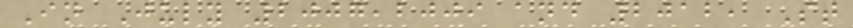In July 2007,2009 and 2012, St
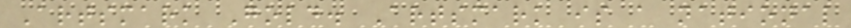Artsmark Gold. Artsmark is a national
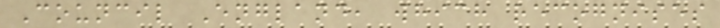Council England, which recognises
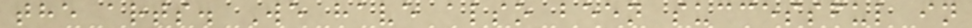the arts. We have also been successful in
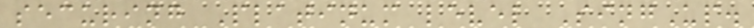securing Platinum level SingUp.
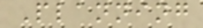Planning
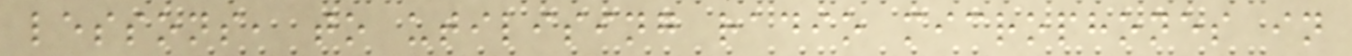lessons, to utilising radio microphones in
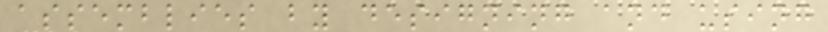assemblies by designing and using
